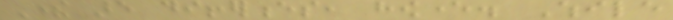There are differences, however. While
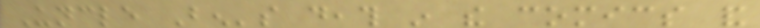Uncle Ben's death in the comics and
